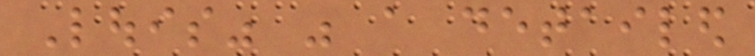Louis" was a detailed
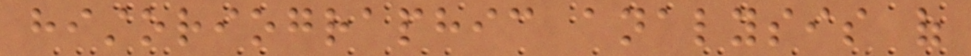historiographic analysis of
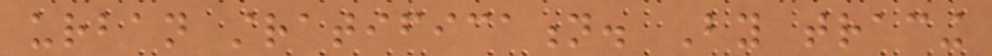urban stratification. By tracing
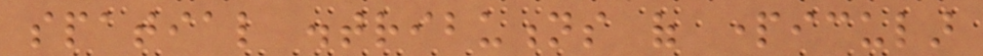spatial distributions of particular
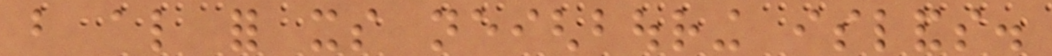but also for its neighbouring islands.
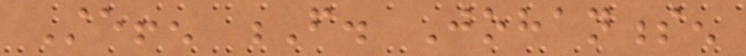Steffen F. Johannessen
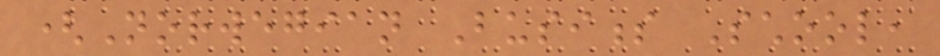(Norwegian Business School,
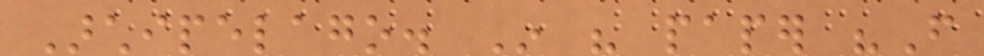Archipelago. In his paper "From
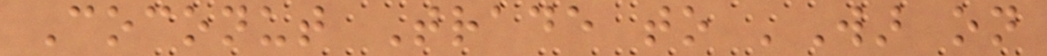Coconut Trade to 'War on
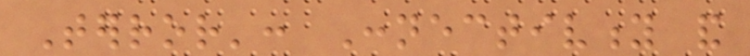Terror': Connectivity and
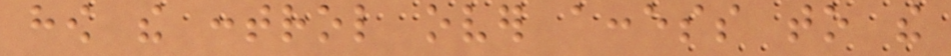how the control over access to the
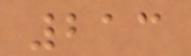213
